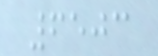6503
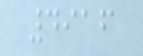4916
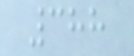388
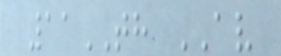11TH AV
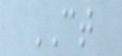CT
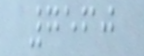7560
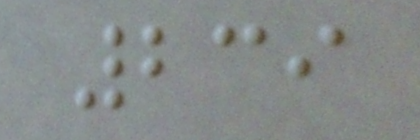239
